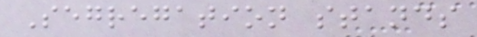Segregation stands
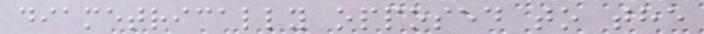diametrically opposed to the
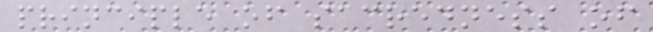principle of sacredness of
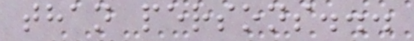than persons...
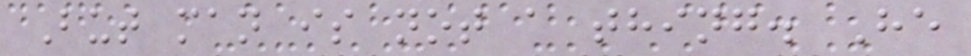But man is not a thing. He
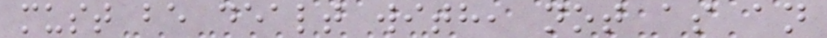must be dealt with, not as an
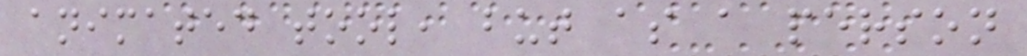animated tool, but as a person
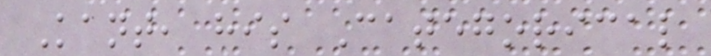Kant, his Categorical
